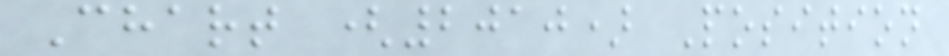Chart (2010) Position
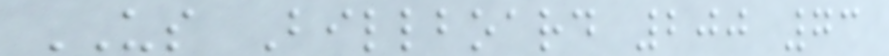US Billboard 200 73
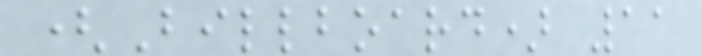(Billboard) 11
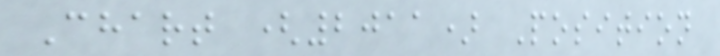Chart (2011) Position
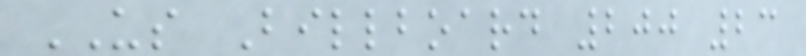US Billboard 200 23
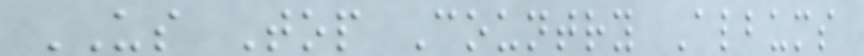US Top Country Albums
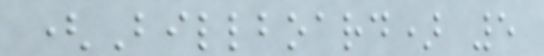(Billboard) 5
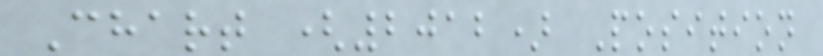Chart (2012) Position
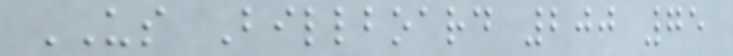US Billboard 200 75
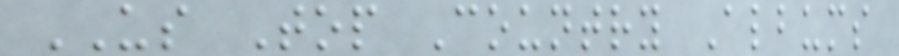US Top Country Albums
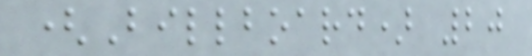(Billboard) 20
